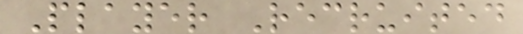Player Recruited
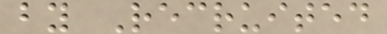by Recruited
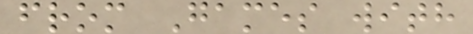from Games with
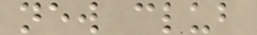new club
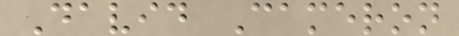David Cameron
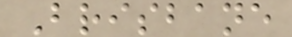Brisbane
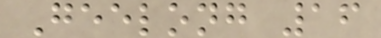Geelong 16
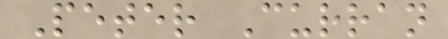Peter Curran
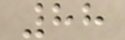88
